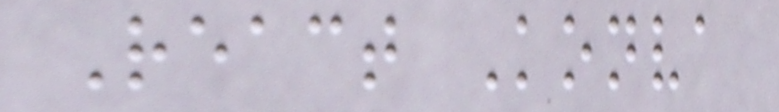React Konva
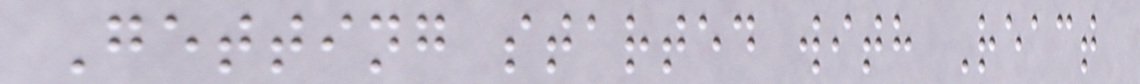Getting started with React
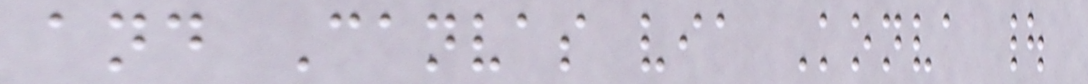and Canvas via Konva |
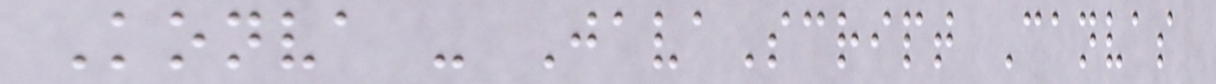Konva - JavaScript Canvas
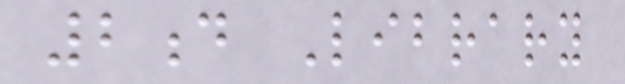2d Library
